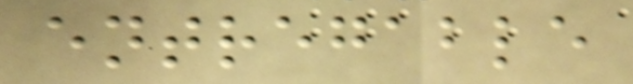entregable
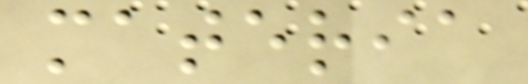materia
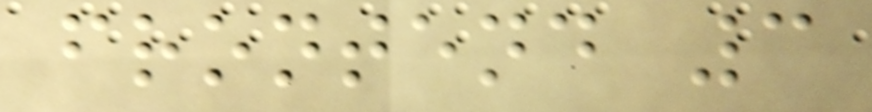frontend 3
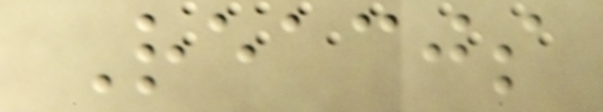Reacjs
